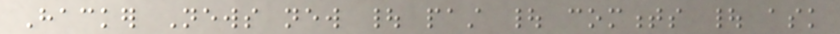Hacker News new | past | comments | ask
